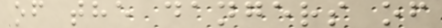of the dangers of
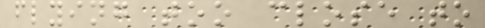flying too close to
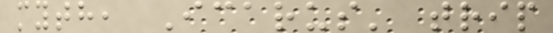myth, Icarus' trip
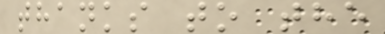thanks to the
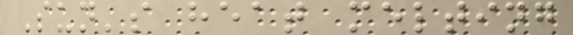Sun's heat melting
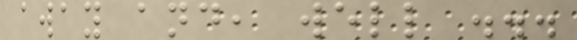away and, well ...
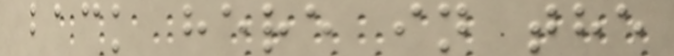back here in the
